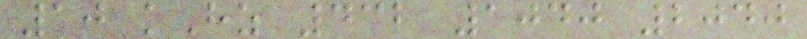10 kHz 432 1040 2040
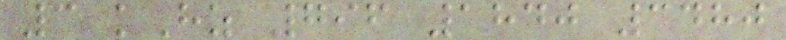3 kHz 796 1840 3480
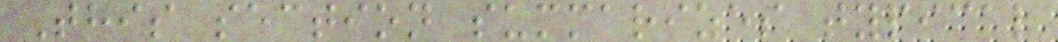This section summarizes typical
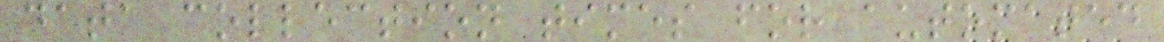data collection times for automated
